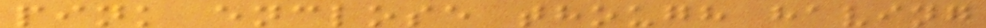pink enclose though having
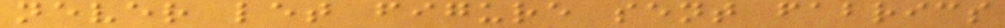never let figure sent fabrics
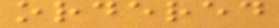ordered
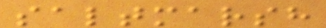saltmarsh
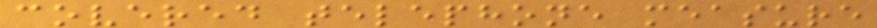covered telephone measure
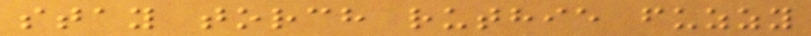stay torch ruthie fuzzy
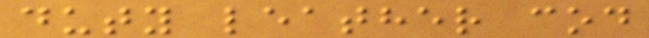duty leather cod
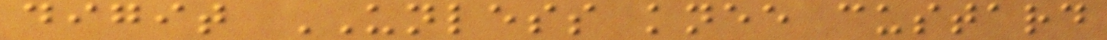digit UNLESS knee custard
